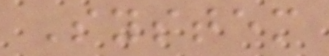System
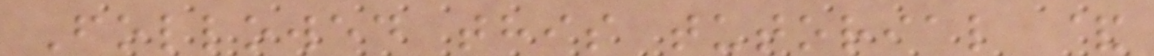Followed this tutorial &
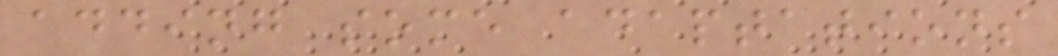adding some adaptations
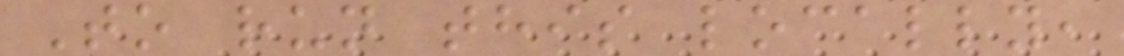To run this locally,
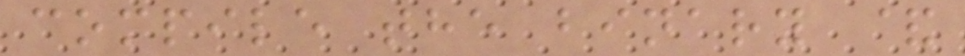compile the binary &
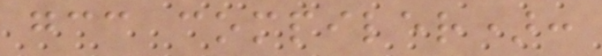gcc compiler):
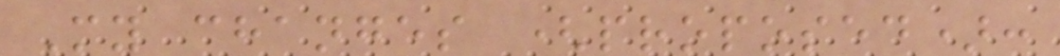My changes (proposed):
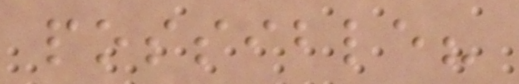possible?
